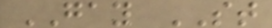GAY ST
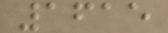1615
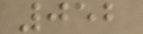052
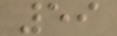59
